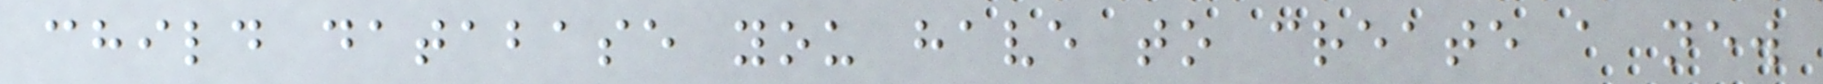child database you have to create a new
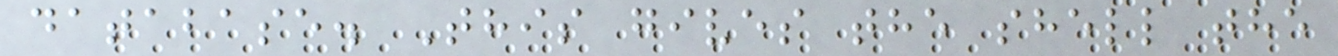database. This gives the shell the
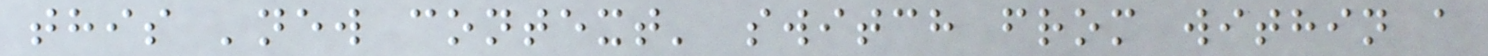this 'new context' switch from within a
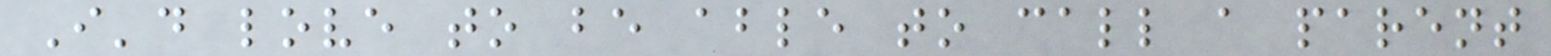I'd love to be able to call a parent
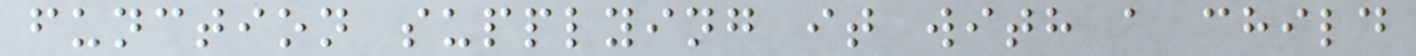function supplying it with a child
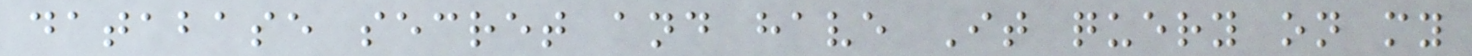database secret and have It query on my
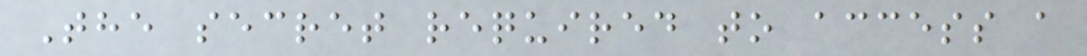The secret required to access a
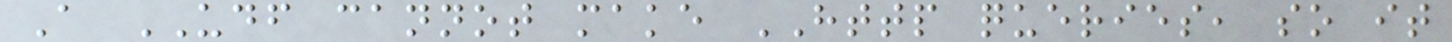A UDF cannot make HTTP queries, so it
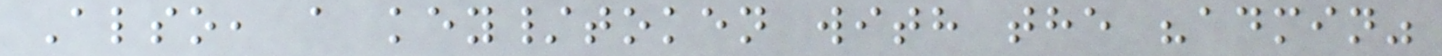Also, a key/token with the "admin"
